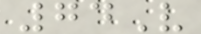74V
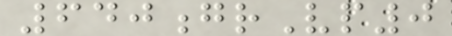640grVp0
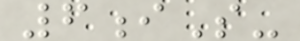6iS-
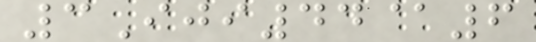3Iji44@6
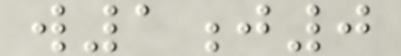w1j0
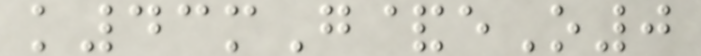k43mG&eO0
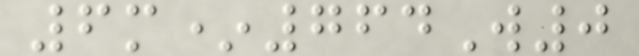6m*764W0
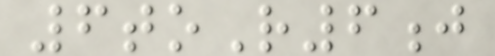6toR6j
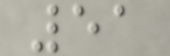51
